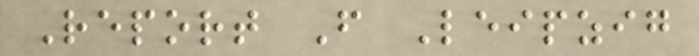Report From Leipzig
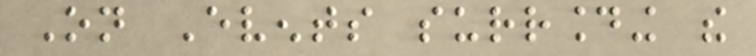On Events surrounding the
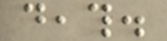death.
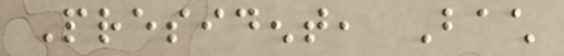President, Bach
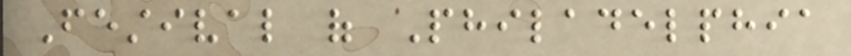Festival of Philadelphia
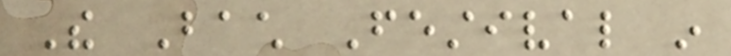The Bach Festival in
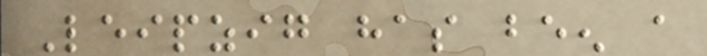Leipzig has been a
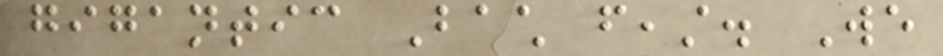gigantic Bach feast. We
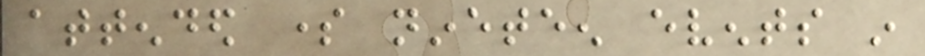attended some nineteen events in
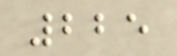225
